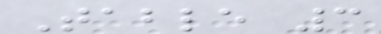Table 3
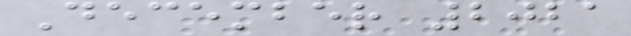December 2021
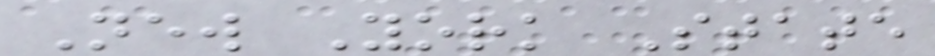New York State
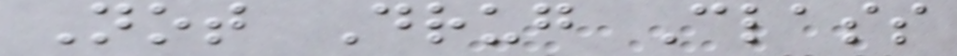Not Drug Class
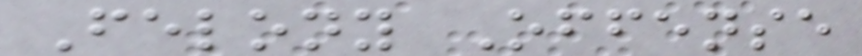Felony Offense
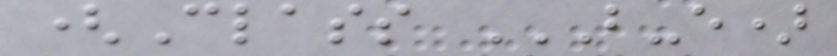(Class B-E)
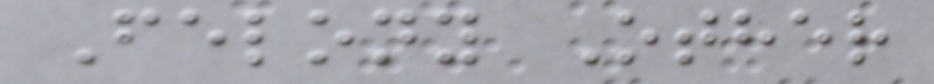Felony Other
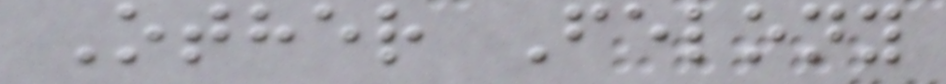Other Felony
